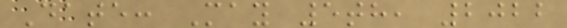Date: May 5th, 2022
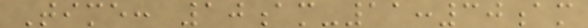Time: 10am-11:30am
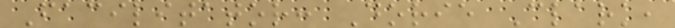Facilitator: Dorie Clark,
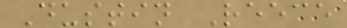Dustin Reece
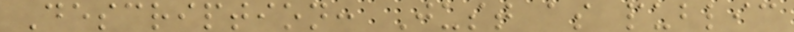Description: Just as public
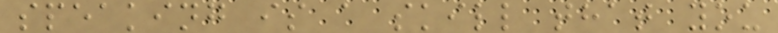speaking is a skill that you
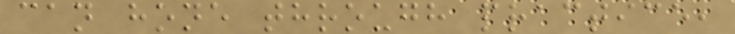can hone through practice,
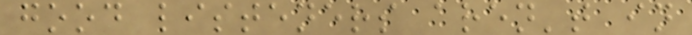good listeners aren't in
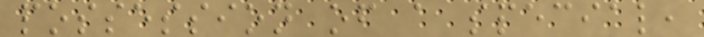possession of a special,
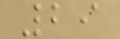29
